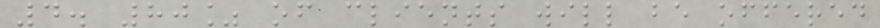4. 80% of clients will be offered
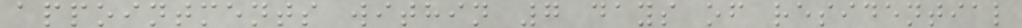appointments within 7 days of residential
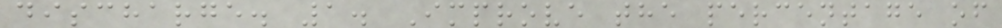discharge. 1. Improve the percentage of
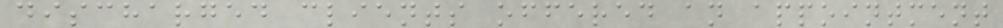discharged clients offered an appointment
